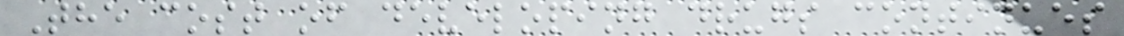The cost of developing drugs continues
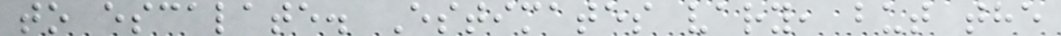to escalate. Estimates vary, but the
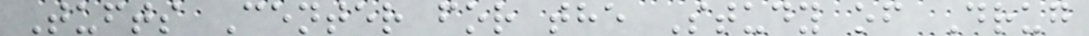Tufts Center for the Study of Drug
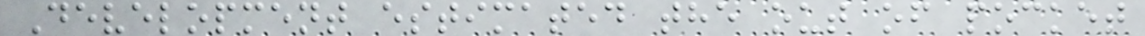Development estimated the out of pocket
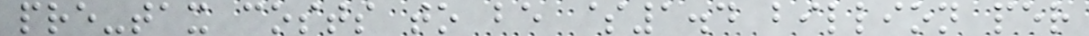pre-tax costs to be $1.4 billion per
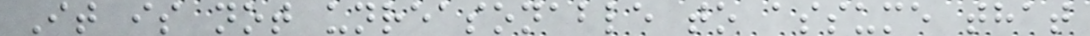It is not unreasonable to assume that
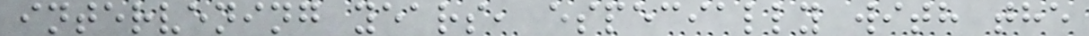intervening years, especially with the
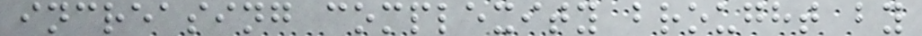increasing complexity brought by
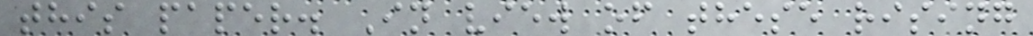this paper. In view of these rising
